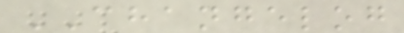CHANGELOG
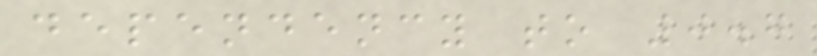dependency to 0.7
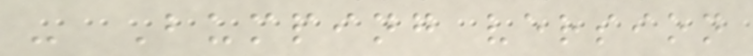- Bumping version
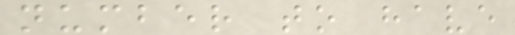number to have
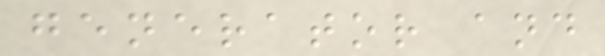generator and
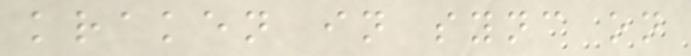kraken in sync on
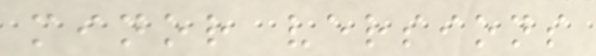minor versions
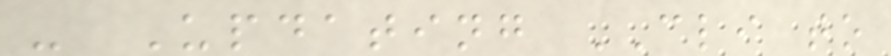- Updating CLI to
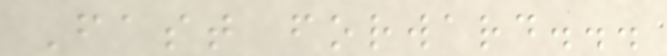Fast forward...
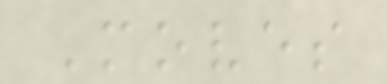Moves
